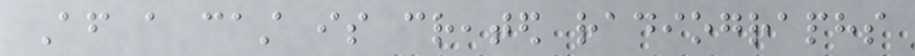After a cast is created radiographs
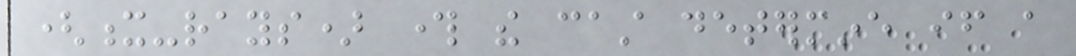(x-rays) through the cast determine if a
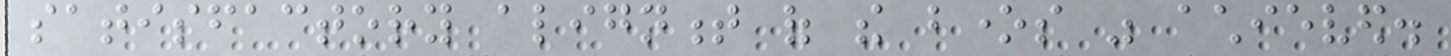satisfactory alignment of the bones was achieved.
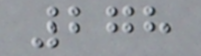278
